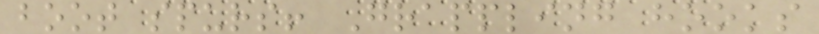boot spurs! Grappling hooks
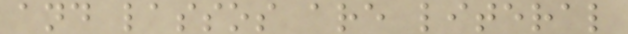and lassos are literal
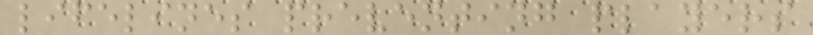lifelines preventing players
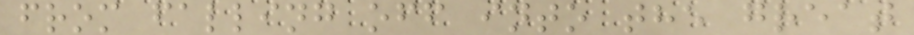from falling off into the great
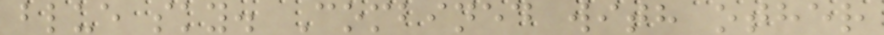blue sky. Combined with other
